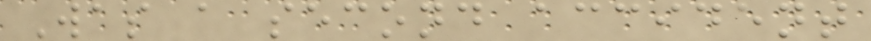Was a second accident
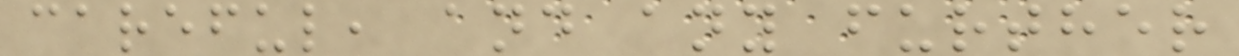careful, and any further
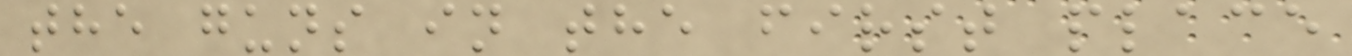the guns in the first place
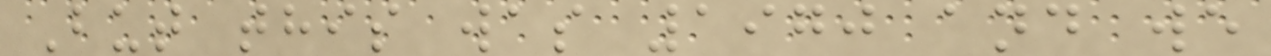But this was 1970 and we
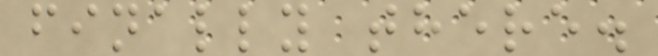finally there.
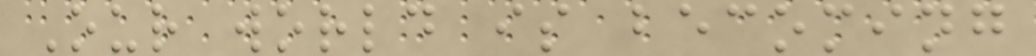Our world is becoming
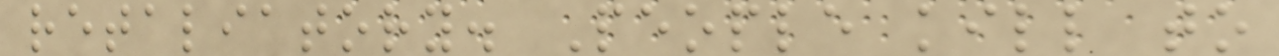retaliatory. People kill to
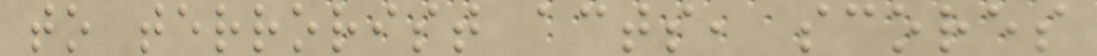to terrorist acts, scores
